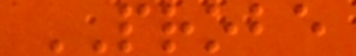PROBE
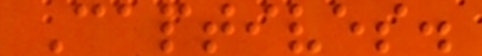Captives.
